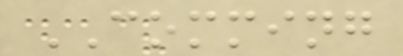COMMING
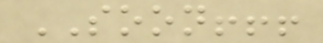SOON!!!
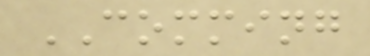COMMING
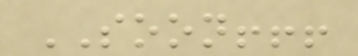SOON!!!
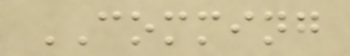COMMING
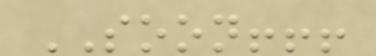SOON!!!
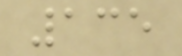135
